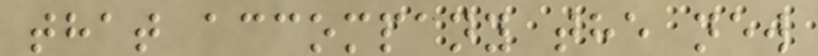that accompany the new
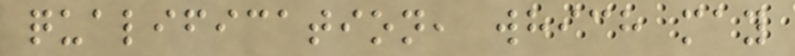qualification, which may
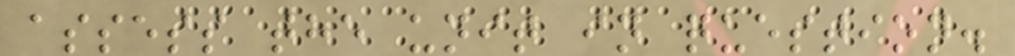assess the unit in question.
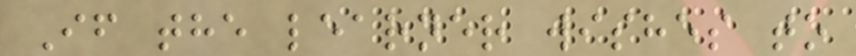If the learner wishes to
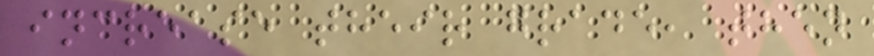increase their grade, then
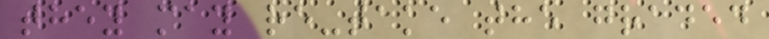they may re-take the graded
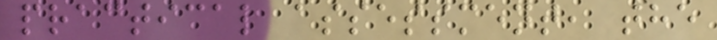practical assessment, the
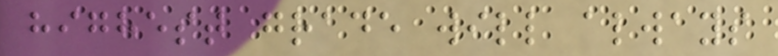highest grade will always
